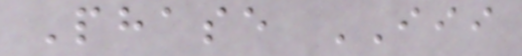Phase III
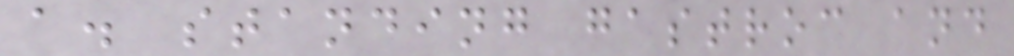a. standing gastroc and
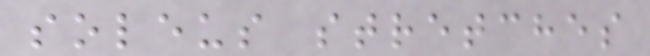soleus stretches
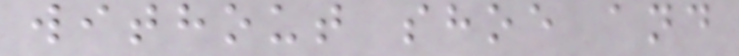without shoe and
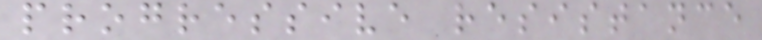progressive resistance
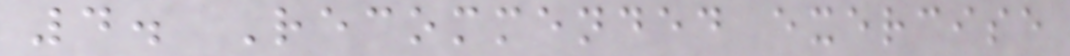4. Recommended exercise
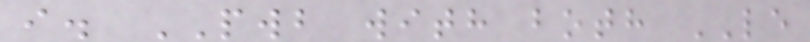i. PWB with both LE
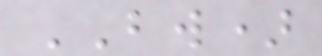BW)
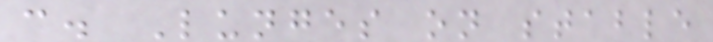c. Lunges on stable
